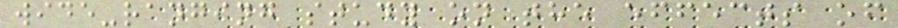wide-ranging study on the effects of
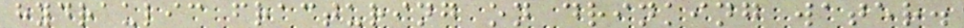hydraulic fracturing on drinking water.
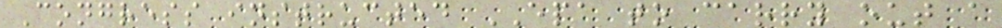Congress instructed EPA to carry out a
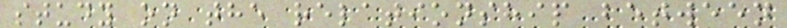study on the relationship between
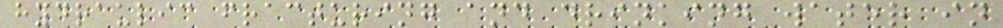hydraulic fracturing and drinking water in
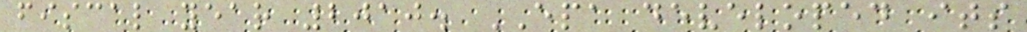fiscal year 2010. EPA developed its
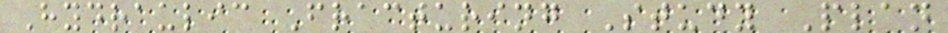Hydraulic Fracturing Study Plan
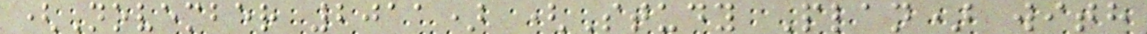(November 2011) (Study Plan) with
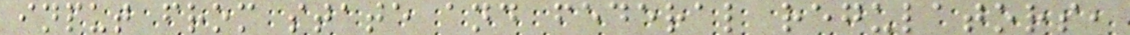input from state and federal regulators,
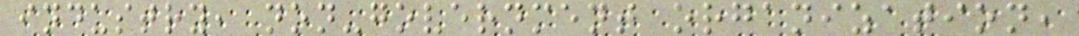industry, non-government organization,
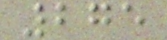275
